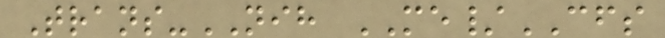Trans-NIH ME/CFS
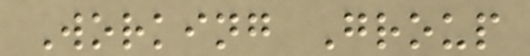Working Group
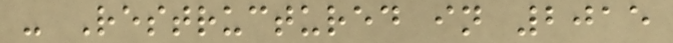- Restructured in 2015
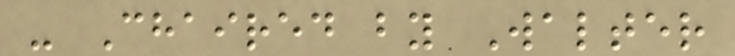- Chaired by Walter
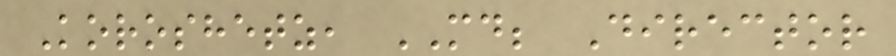Koroshetz, MD; Director
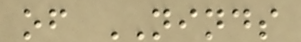of NINDS
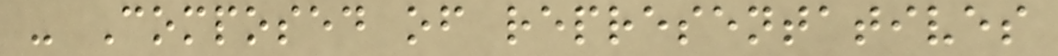- Composed of representatives
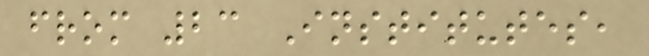from 23 Institutes,
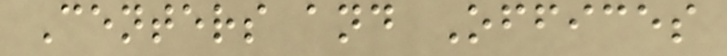Centers and Offices
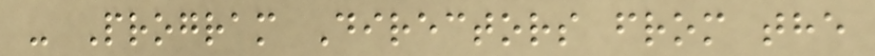- Program Directors from the
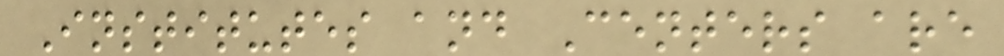Institutes and Centers are
